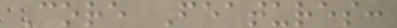Core Features:
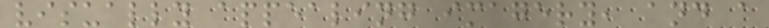visually appealing imagery, and a
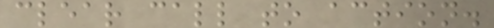clear call to action.
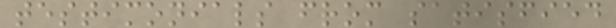testimonials from satisfied
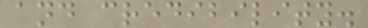and credibility.
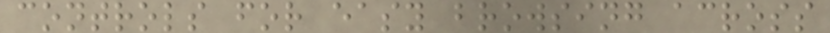controls for easy browsing across
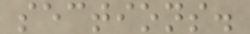sections.
